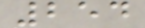254
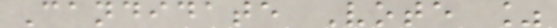Candidate Vote %
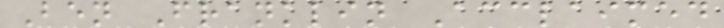Ben Franklin Acclaimed
